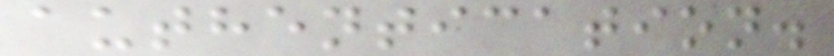authentication.
